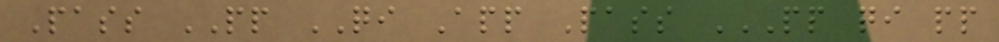Pass PP QI App Pass PP QI PP
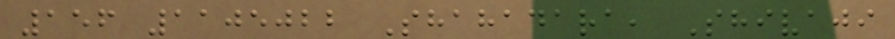156 1105022 Shahadara, Shivaji
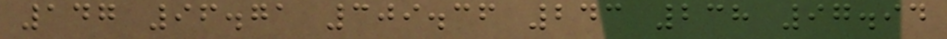147 96.71 309.36 243 238 97.94
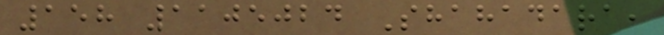158 1105024 Shahadara,
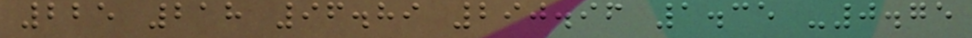225 218 96.89 290.96 1.35 -0.75
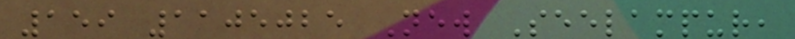159 1105025 New Seelampur,
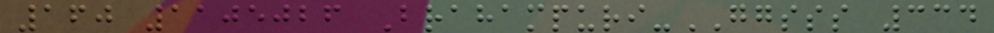160 1105026 Brahampuri-GGSSS 334
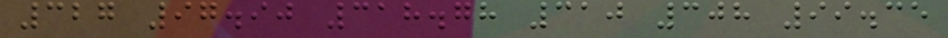327 97.90 318.78 310 308 99.35
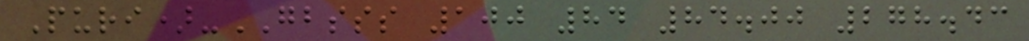Puri)-GBSSS 100 84 84.00 278.43
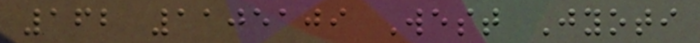162 1105109 West Jyoti
